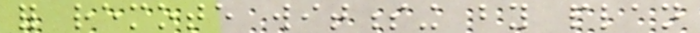for remote witnessing by plan
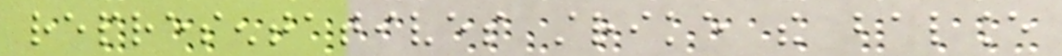representatives strike the balance
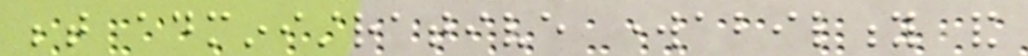between administrative workability and
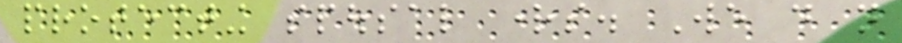protecting spousal rights. We do not
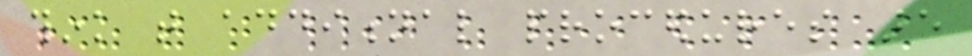think that additional procedures are
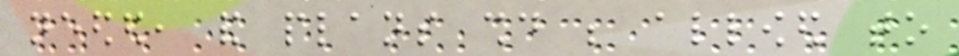needed, and plans should be allowed to
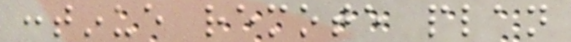continue remote plan
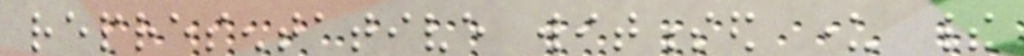representative witnessed under their
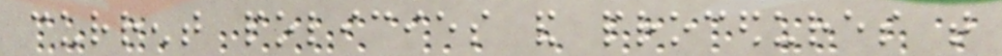current policies and procedures that
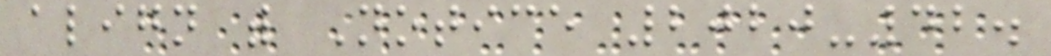align with Notice 2020-42.
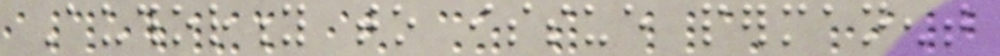Authority to issue permanent
